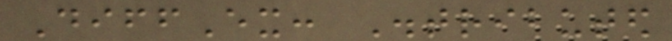DiffEx: Distributed
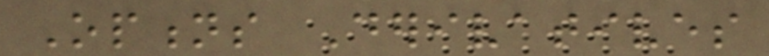Options Derivatives
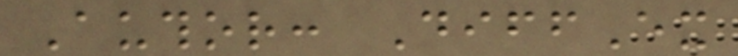Author: DiffEx
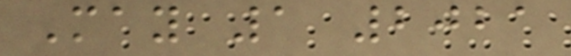May 1 2021
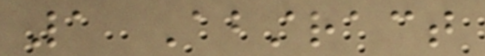1 Abstract
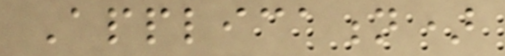Application)
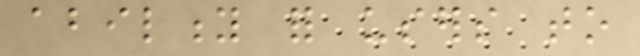ability for users to
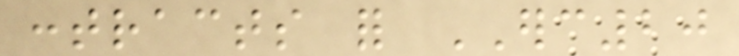contracts for ERC20
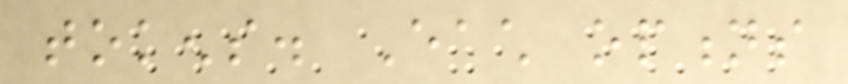tokens. Each options
